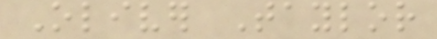Oliver Taylor
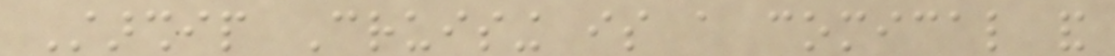Starship Cruising is a comical and
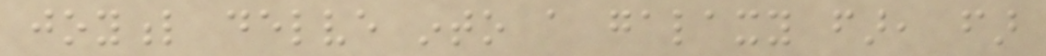joyful delve into a galaxy far, far
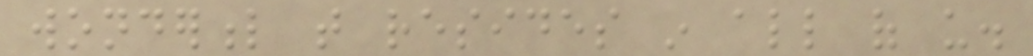wonderful that resides in all of us.
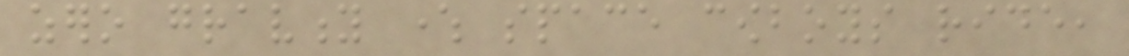zero gravity where space cowboys ride,
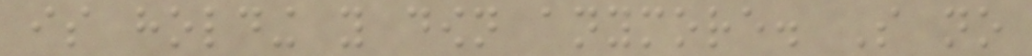is holding you down anymore. So no
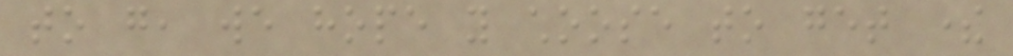to go, we hope you choose to get there
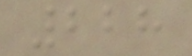228
